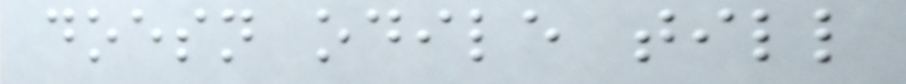doesn odile till
